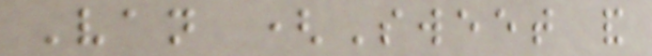Van (Sweet and
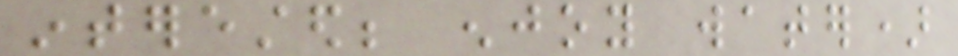interested; enjoy water)
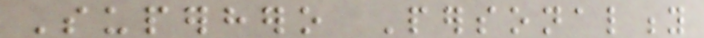Superhero Personality
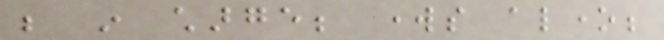be in charge; works alone;
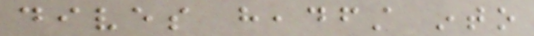dives headfirst into
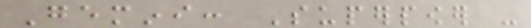Gemini: Superpower -
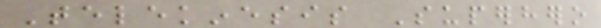Telekinesis Superhero
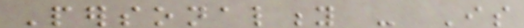Personality - Is
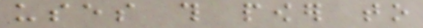uses this power to
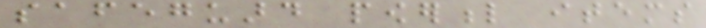safeguard powerful items
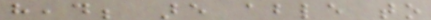head; are able to
